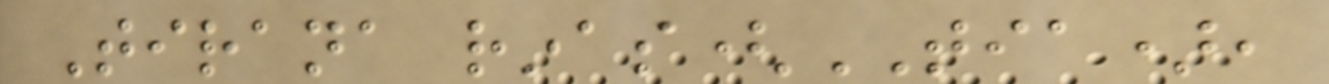Tirana rinas(TIA),
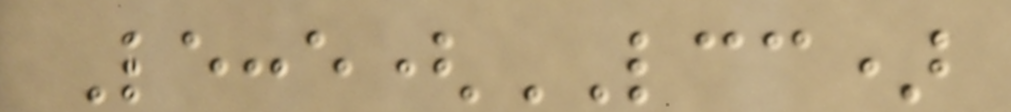Lecce(LCC)
